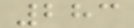283
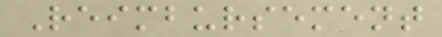Reimbursement
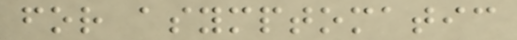for asymptomatic
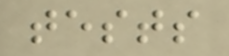tests
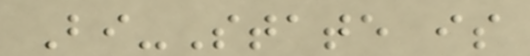Bi-State is
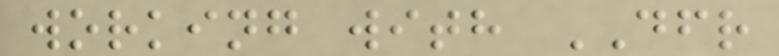working with DFR
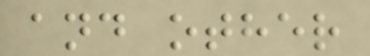and other
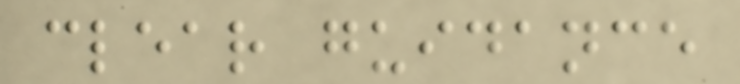clear guidance
